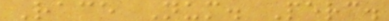Race Num. Perc.
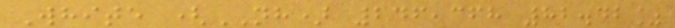White (NH) 246,368 82.42%
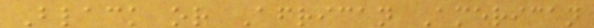Black or African American
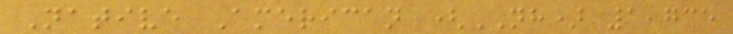Native American (NH) 1,735
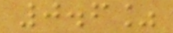0.6%
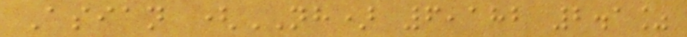Asian (NH) 6,182 2.1%
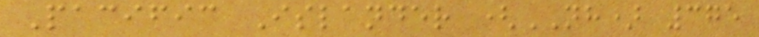Pacific Islander (NH) 375
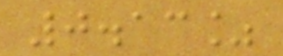0.13%
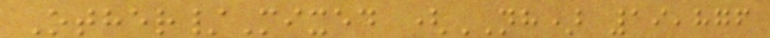Other/Mixed (NH) 19,876
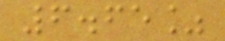6.65%
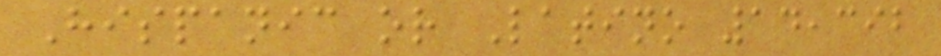Hispanic or Latino 14,392
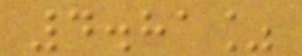4.81%
